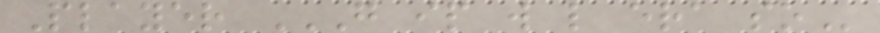Player G IP W L ERA SO
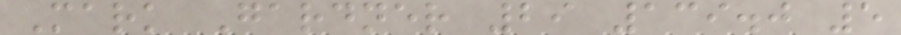Mark Gardner 29 139.0 5
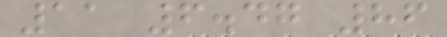11 6.47 86
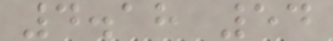4.18 54
